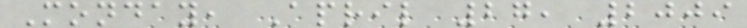Monday, April 27, 2009
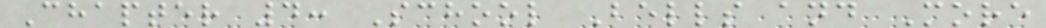Chapter 4: School Bells and More
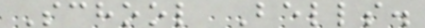School Bells.
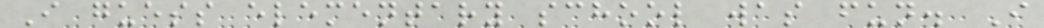I guess elementary school was fun. I
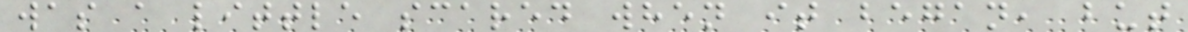was a little scared when it began, but
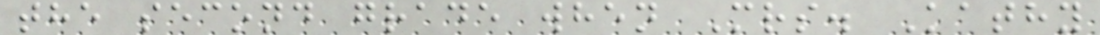the second grade when Mrs. Kathy
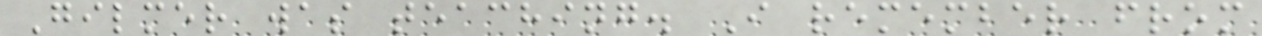Gilmer was teaching. I remember from
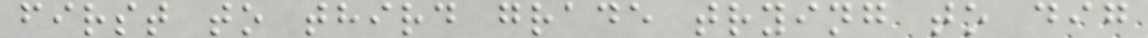first to third grade trying to dig
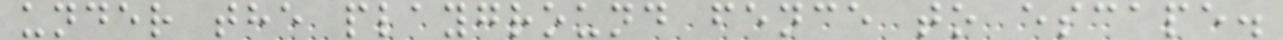under the playground fence to escape.
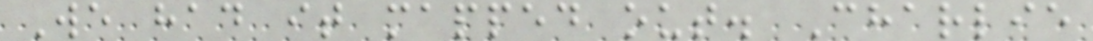We had it mapped out. Charlie
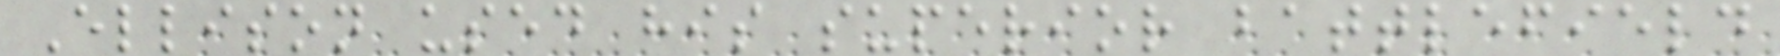Ellison used his superior battlefield
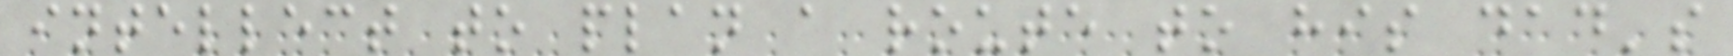intellect to plan a route to his dad's
